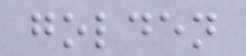golden
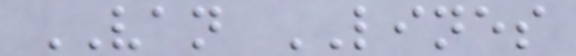VAN LINES
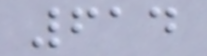614
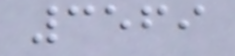3569
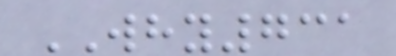WHY731
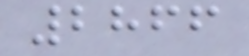2866
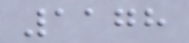1178
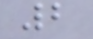2
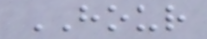HOUR
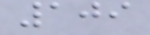109
